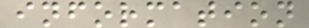information
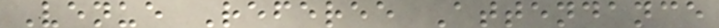Venue Referee Attendance
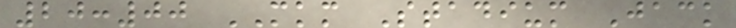20:00 MKM Stadium Jack
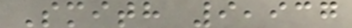Smith 9,937
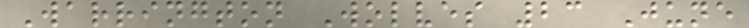Warrington Wolves 23 June
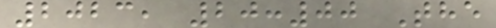2023, 20:00 The
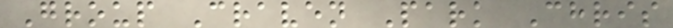Group Craven Park Chris
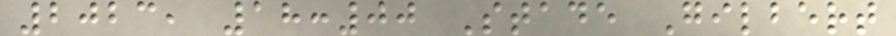2023, 18:00 Stade Gilbert
